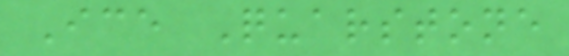Ice Quarstone
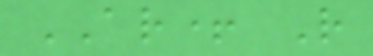AR+ R
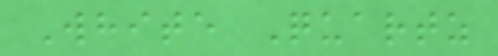White Quartz
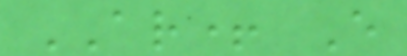AR+ E
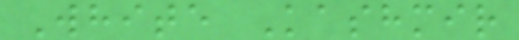White Kashmir
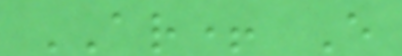AR+ E
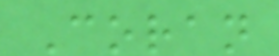Coran
